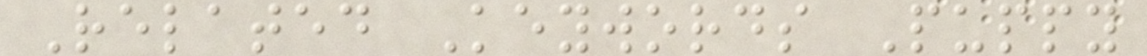Related Keywords Puppy
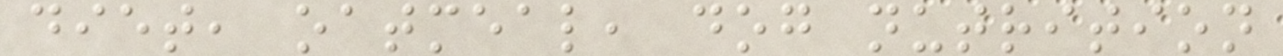diet, oatmeal, dog nutrition
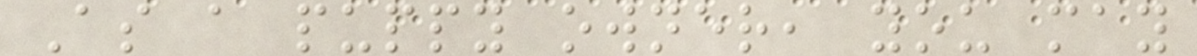As a puppy owner, you may
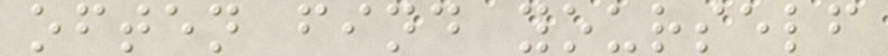often find yourself
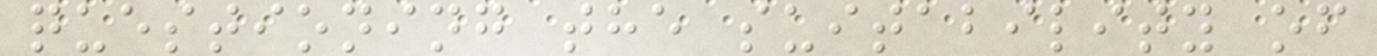questioning the suitability of
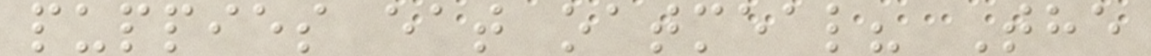puppies eat oatmeal? The
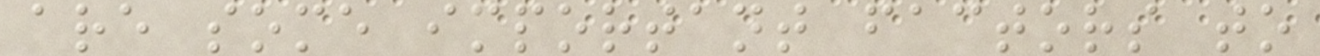are some important factors to
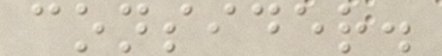consider.
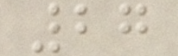27
